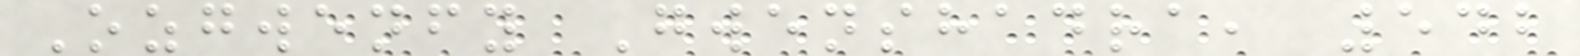Ozgwenfy Gwenshadra, 542
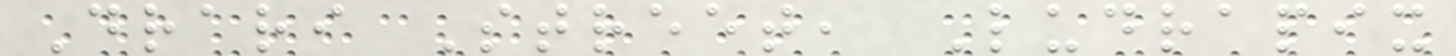Drari Street, Ludrapix
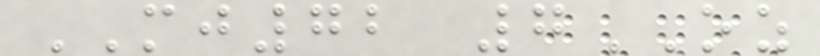MJ72 7OZ
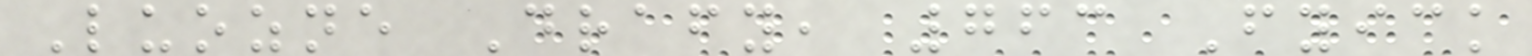Luozne Drafy, 763 Fyick
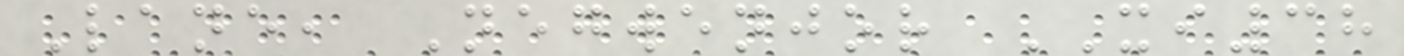Lane, Negwenjor XI38
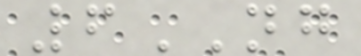6NG
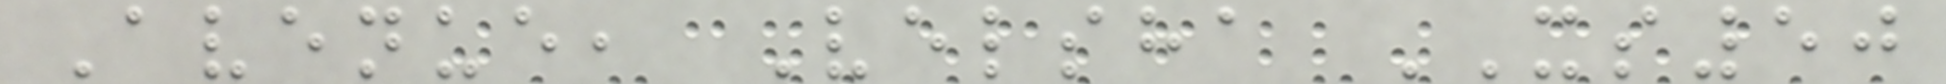Avenue, Velsha XS50
